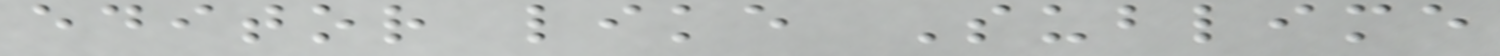editor like Sublime
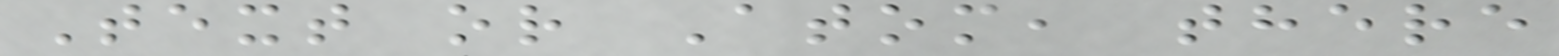Text or Atom, there
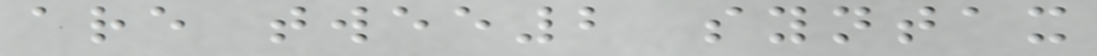are twee2 syntax
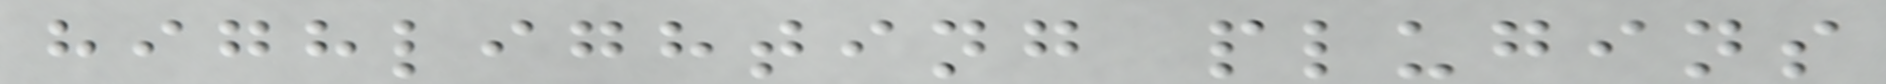highlighting plugins
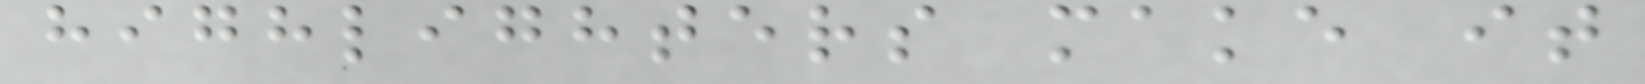highlighters make it
